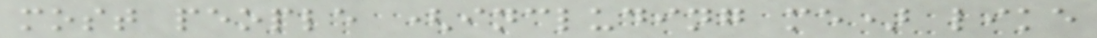most people (including me) like
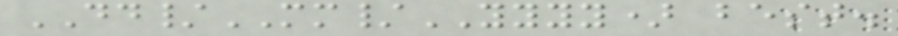DD/MM/YYYY) best.
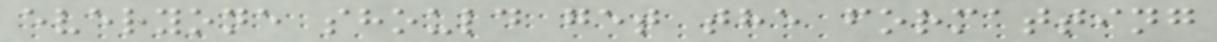everyone should get the formatting
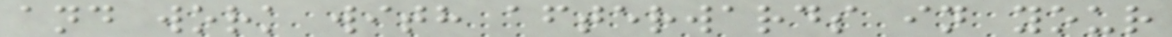and work with afterwards in your
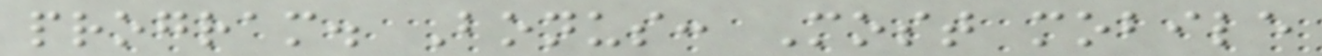program. Bonus: Most mobile
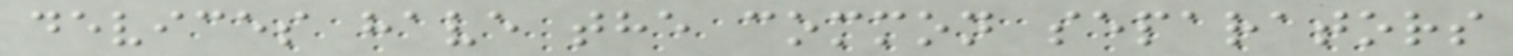devices have the common separators
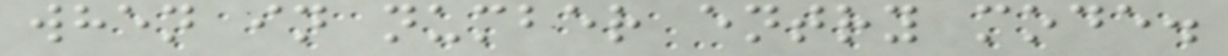when in number entry mode.
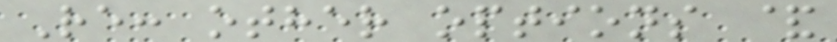Re: other options &
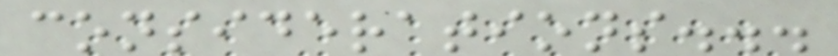considerations...
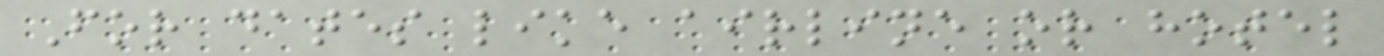For dates like airline or hotel
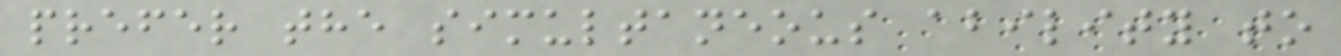prefer the simultaneous ability to
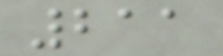211
